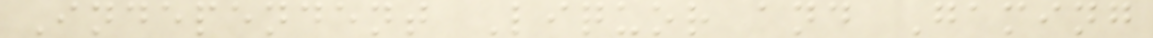Independent Liquor and Gaming
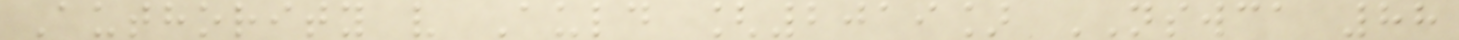Authority v Auld [2019] NSWCA 88
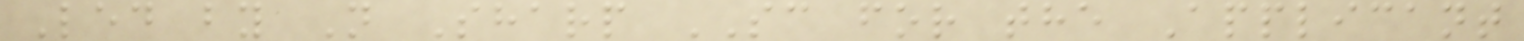Led by N Sharp SC for the Applicant
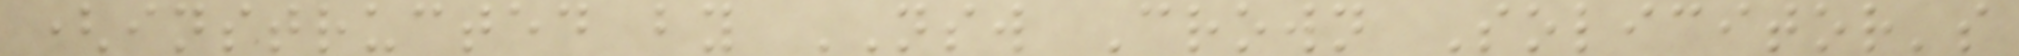(instructed by NSW Crown Solicitor's
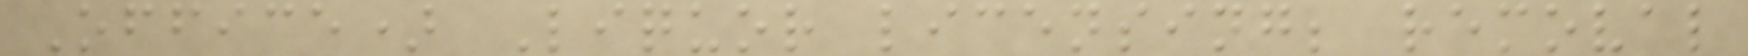Office) Liquor licensing; removal
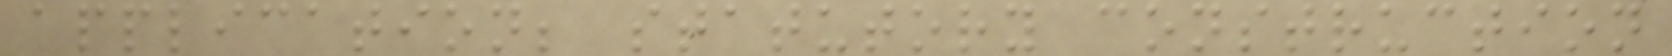application; statutory construction
